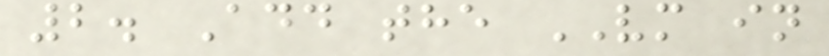2. Add the VM in
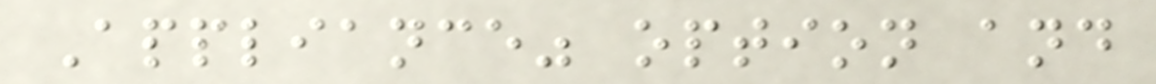Appliance" option and
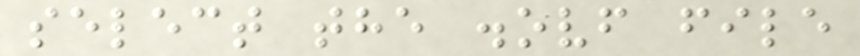select the .ovf file
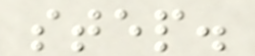step.
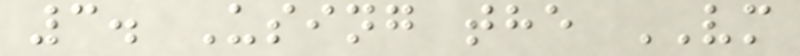3. Using the VM
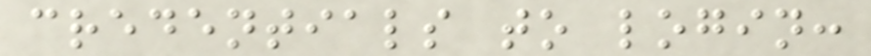credentials to login:
